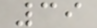39
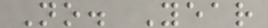No. Year
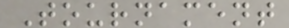Tournament
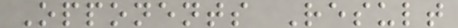Opponents Result
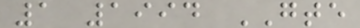1 1994 GTE
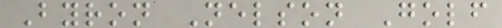Byron Nelson Golf
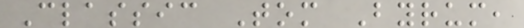Classic Tom Byrum,
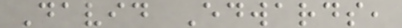David Edwards,
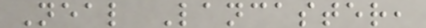Neal Lancaster,
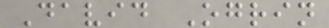David Ogrin
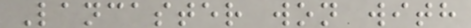Lancaster won with
